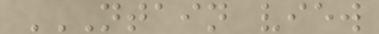NTAIN VIEW
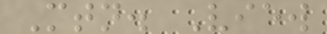Mtn. View
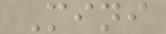Mini
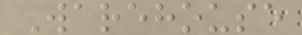Warehouse
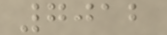7012
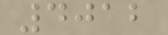4012
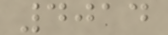4014
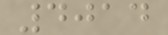4014
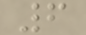6
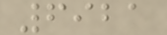6921
